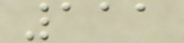111
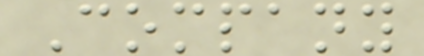Company
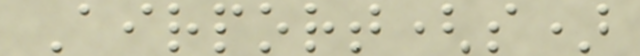Airport(s)
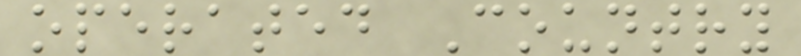operated Country
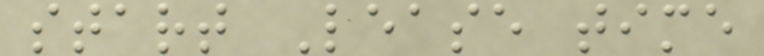start Lease time
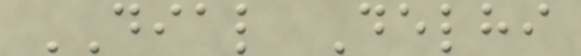DIAL Delhi
